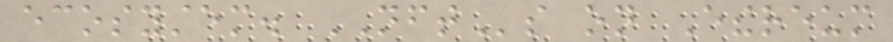ecosystem. NFTs on Ethereum
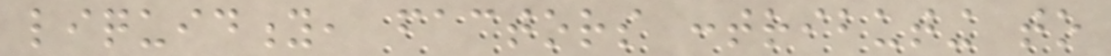liquidity, factors contributing to
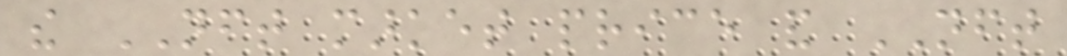the NFT market price and NFT
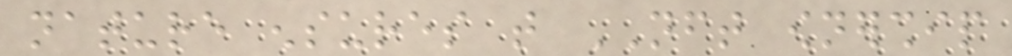nature ensures that NFT ownership
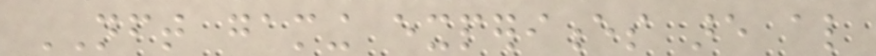NFT gaming experiences are also
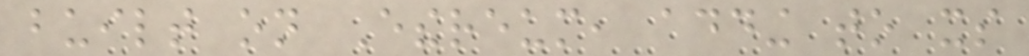built on Ethereum, adding to its
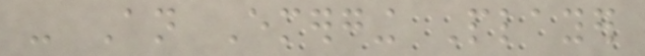- An Emerging Player
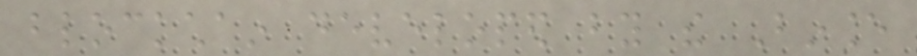blockchain developed by the Binance
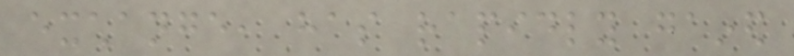exchange, has rapidly gained
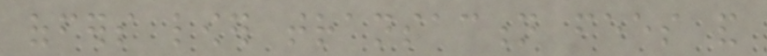offers lower transaction fees and
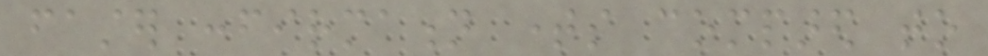faster confirmation times compared to
